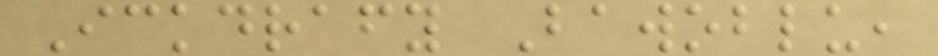Ickdrafy Bawoblu,
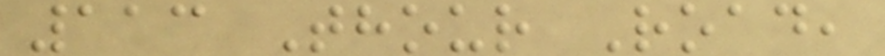113 Thour Road,
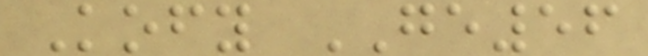Kofy GE56
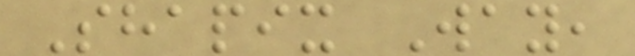Shapix Way,
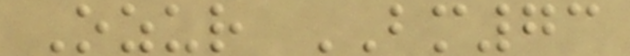Ozur BM73
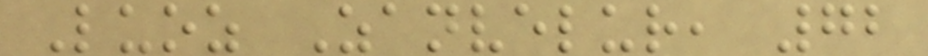Luoz Zanvelur, 72
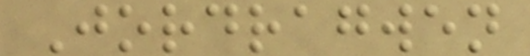Jordragwen
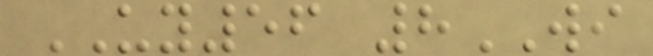UY56 8WI
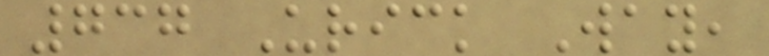737 Urick Way,
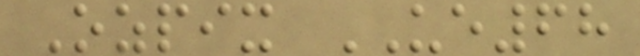Ozpix UE68
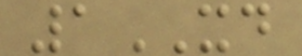1XD
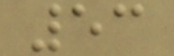53
